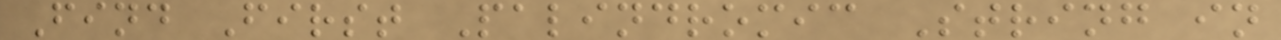Find First Palindromic String in
